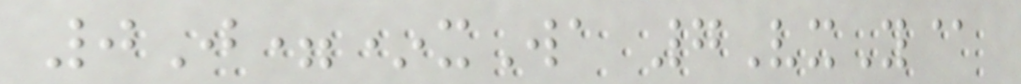0J=*xWa 7VxY@
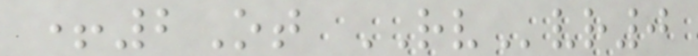+2Ot RVvr0
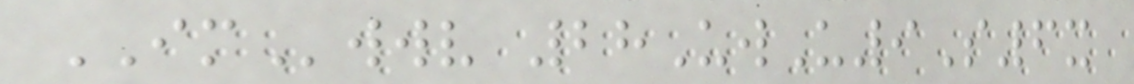IMwwv 28UwU9S6x
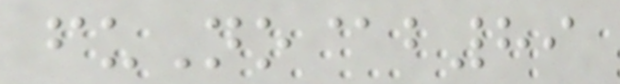fuNo@b89
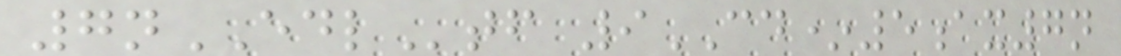7nEDLtf 9CD*5ax7n
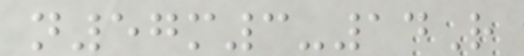n57m3-14R
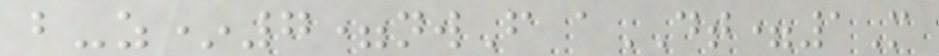b-z*7=nwF aDT=1M
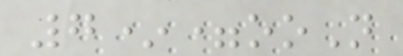7*=ooN
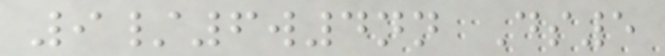9/6w4nn Ds5
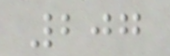207
